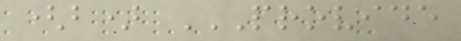(b) PROVIDE
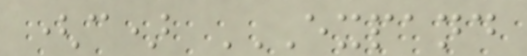(c) EXPAND
